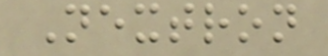Nextron
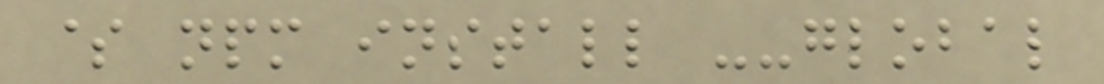$ npm install --global
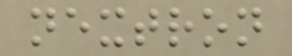nextron
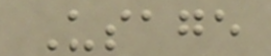Usage
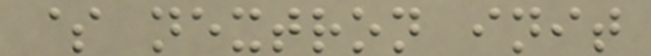$ nextron init
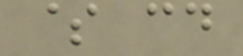$ cd
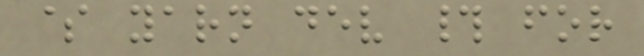$ yarn dev # for
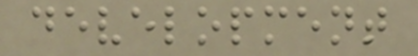development
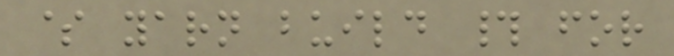$ yarn build # for
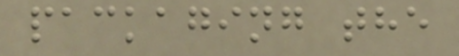packaging the
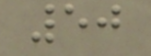50
